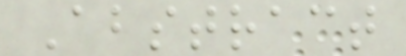Abstract
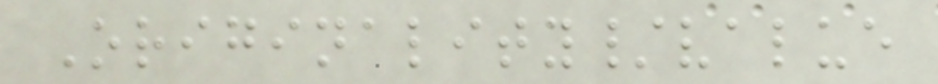Originality/value
